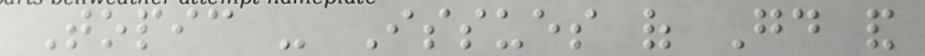Topic - Issues of Good and
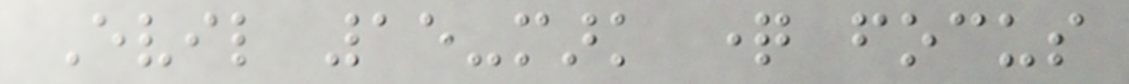Evil 15-mark question focus
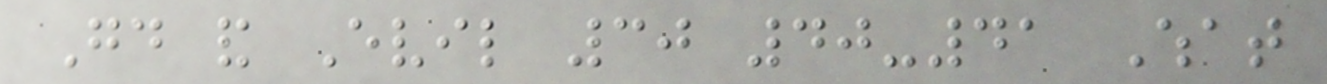Good and Evil 30 40-41 What
